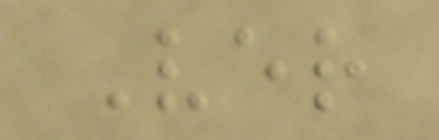Ver
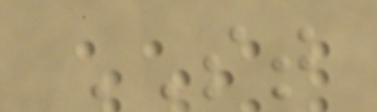ST
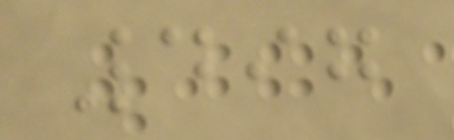497
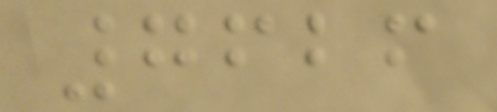7626
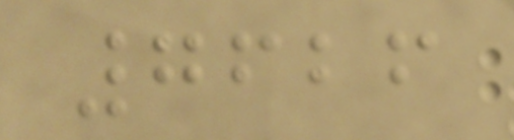7626
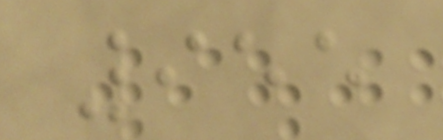955
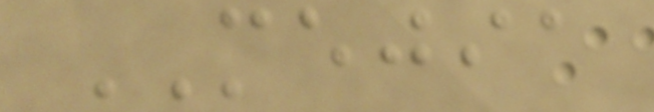MEJIA
